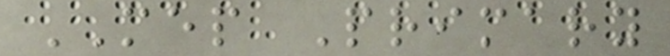MEP Primary
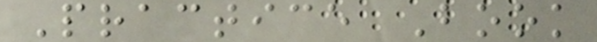Practice Book
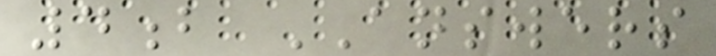4b ANSWERS
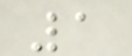1
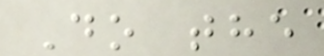Do the
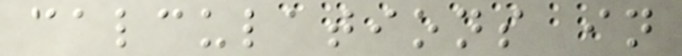calculations in
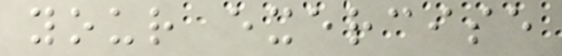your exercise
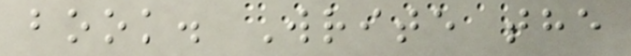book. Write the
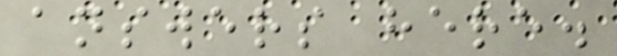answers here.
